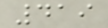419
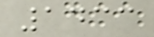1433
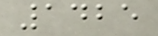1425
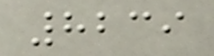8239
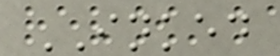INKED
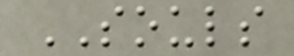SOULS
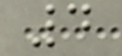4
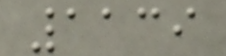1139
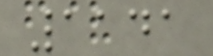1141
